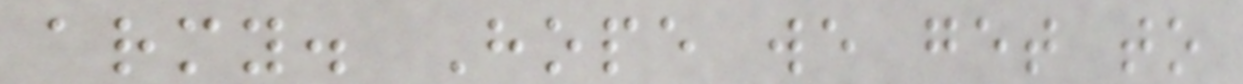army. Hope we get to
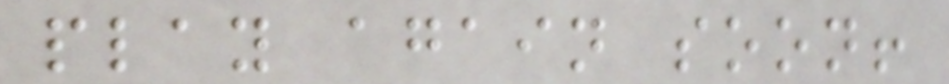play again soon!
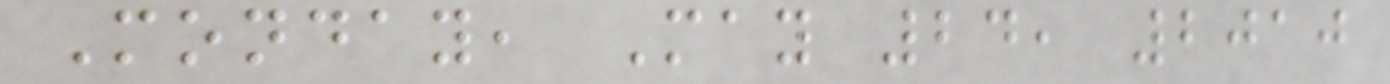Monday, May 24, 2010
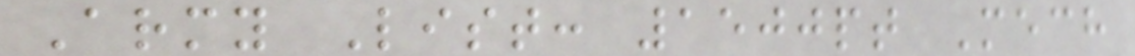Army List: 1500pt Mech
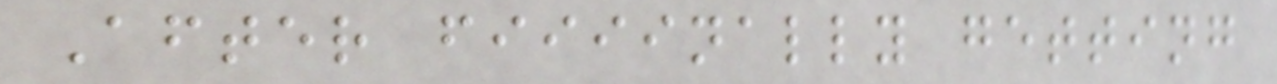After fiiiinally getting
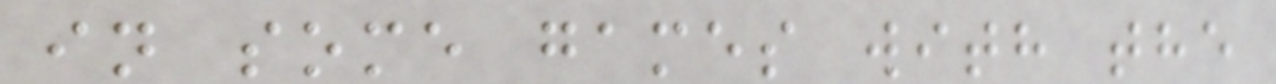in some games with the
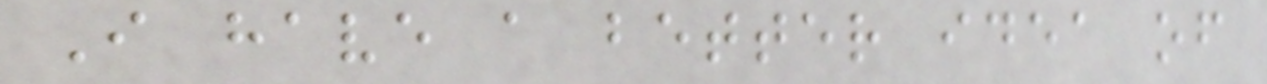I have a better idea of
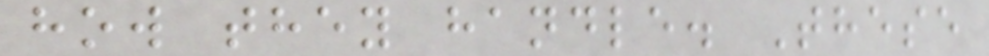how they handle. These
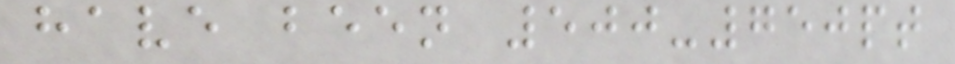have been 500-750pt
